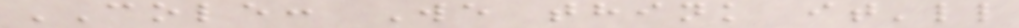COLE: We think it'll
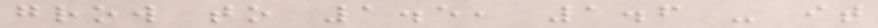grow to 1.5, 1.6 - it
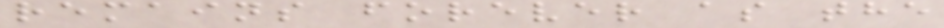remains forever as the
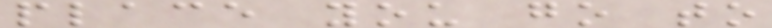place you go to
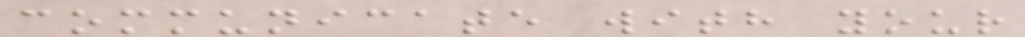communicate with your
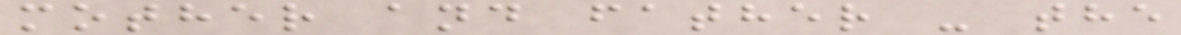mother and father - the
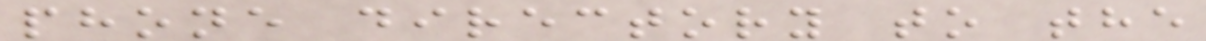phone directory to the
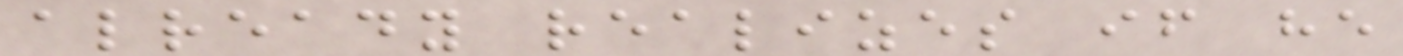already realizes if he
